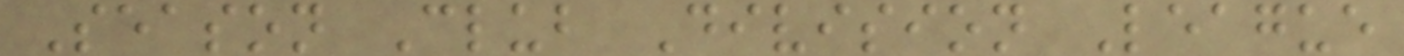Season Club Division League
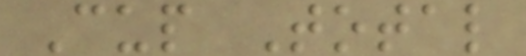Cup Total
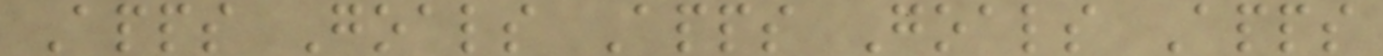Apps Goals Apps Goals Apps
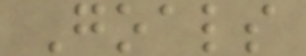Goals
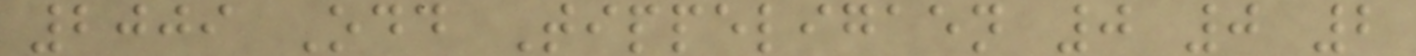2009 Odd Tippeligaen 0 0 2
